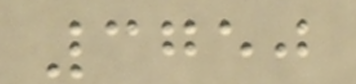3750
